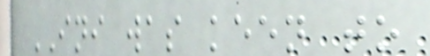INI was keen to
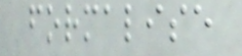formalise
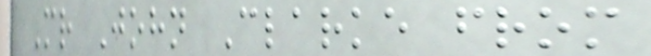Mr John Clarke from
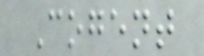Cogent
